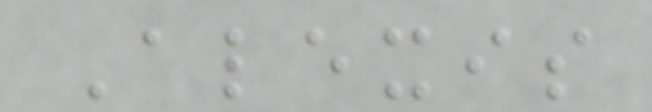Alexis
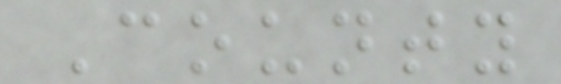County
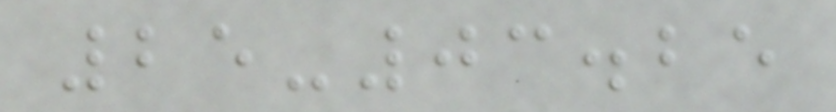25-03.25
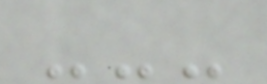---
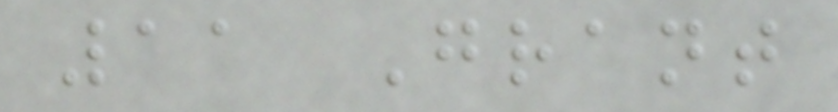11 Grant
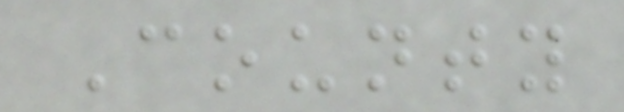County
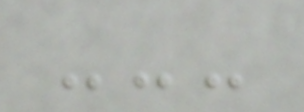---
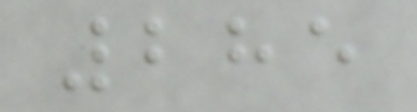285
